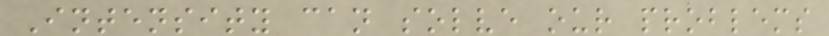Intensity can solve our problems
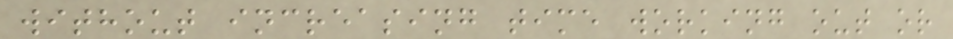without increasing time working out or
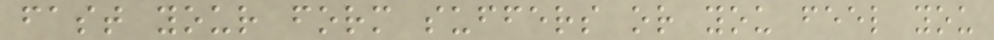fast your form suffers or you feel you
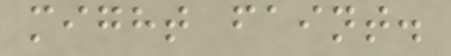might faint.
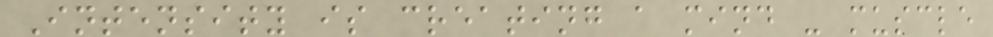Intensity is creating a mind - muscle
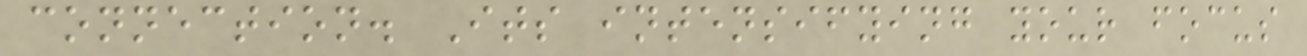connection. Its intensifying your focus
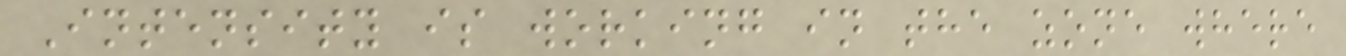Intensity is working in the zone where
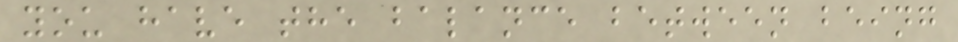you have the balance between being
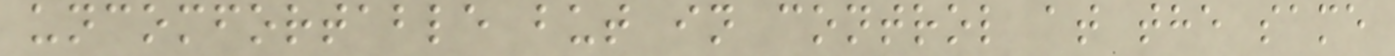uncomfortable but in control at the same
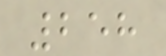258
